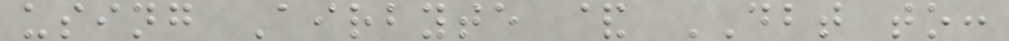using Airbyte & DBT to:
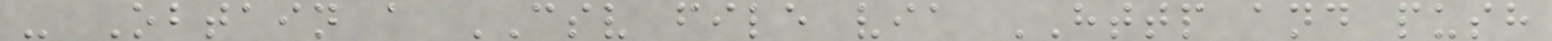- Obtain a CSV file via HTTP and push
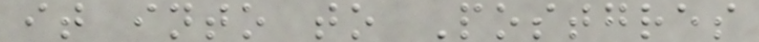it into to Postgres
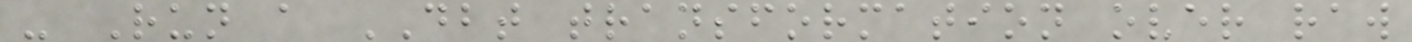- Run a DBT transformation over raw
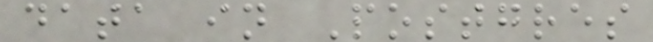data in Postgres
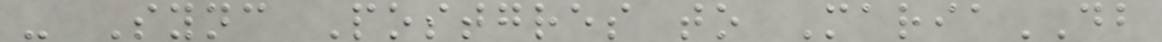- Sync Postgres to MariaDB
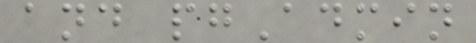and pgAdmin
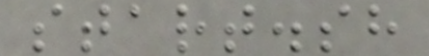start.sh
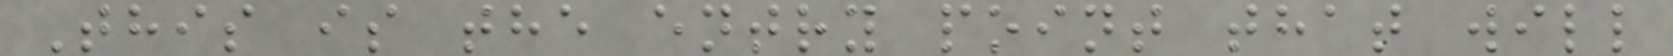This is the entry point that will
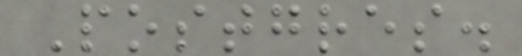Postgres.
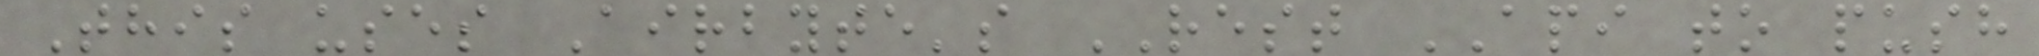This uses Airbyte's REST API to push
